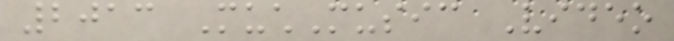2013 MuchMusic Video
